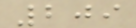209
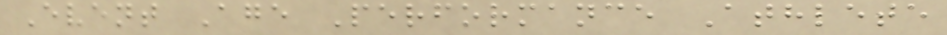Event Age Performance Athlete
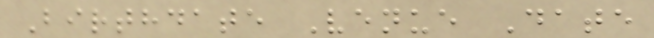Birthdate Venue Date
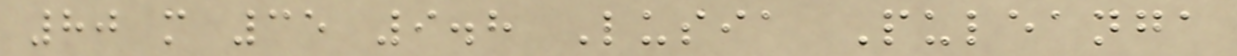80 m 35 9.8 Lusia Puleanga
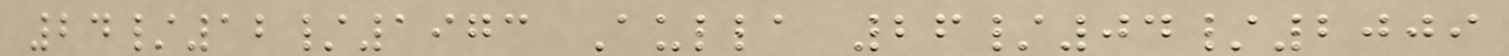24/12/1973 Aulla 26/04/2009
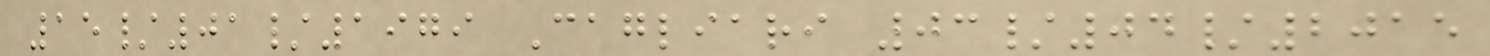15/01/1979 Cagliari 03/04/2015
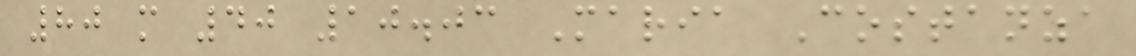80 m 40 10.03 Maria Costanza
